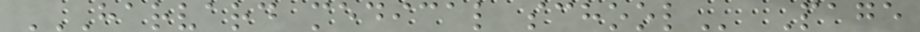HARVARD MEDICAL SCHOOL Page
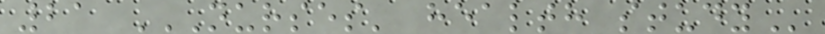21 NURSES' HEALTH STUDY
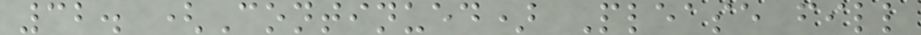32. (Continued) Please fill
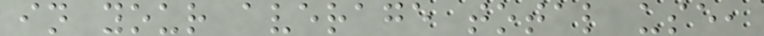in your average total use,
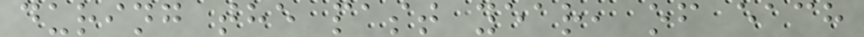during the past year, of each
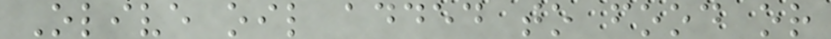Olive oil added to food or
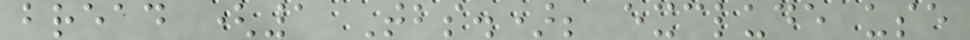bread (1 Tbs.); exclude use
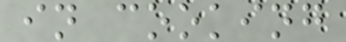in cooking
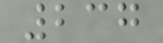237
